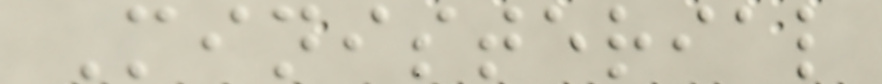Ministerial
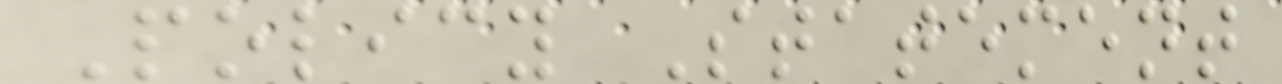Policy Statement
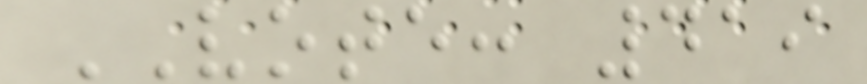VOTE: 419
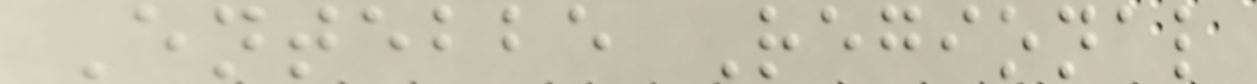Entebbe Regional
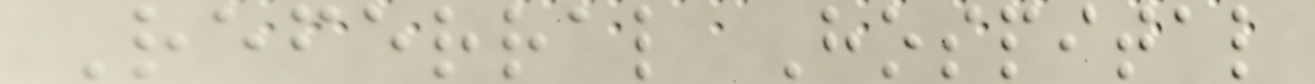Referral Hospital
